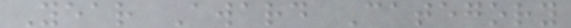Year Award Category
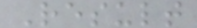Result
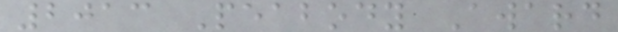2013 Peabody Award
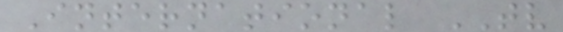International TV
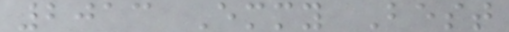2013 Emmy Best
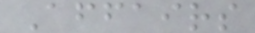Affairs
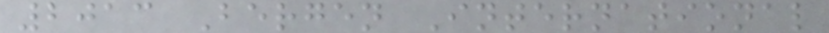2013 Bergen International
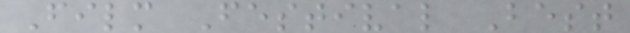Film Festival Best
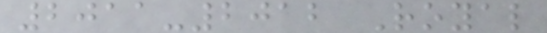2011-2012 Royal
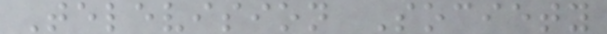Television Society
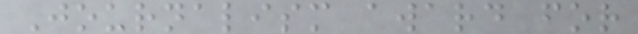Journalism award for
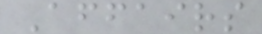Affairs
